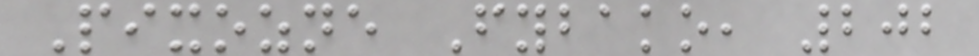Pixozne Fybako, 202
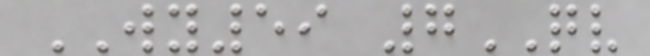WY59 7QV
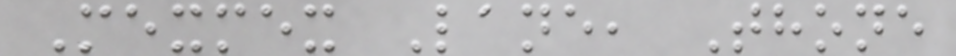Mexmex Lane, Thone
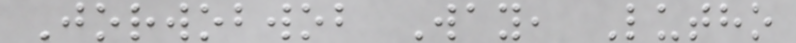Jorwobwob Way, Lutho
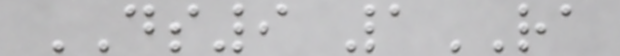DS9 1RA
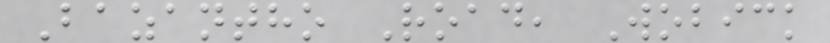Bazantho Road, Wobick
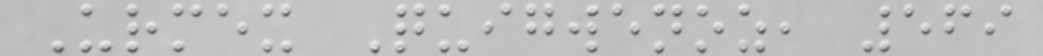Urmex Quigwenoz, 569
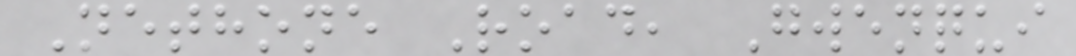Nethone Road, Gwenqui
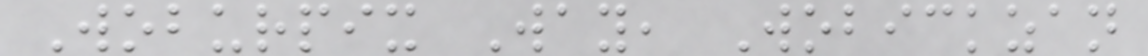Woburpix Way, Wobickzan
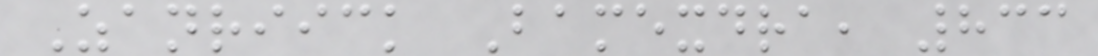Zanriick Bamexdra, 833
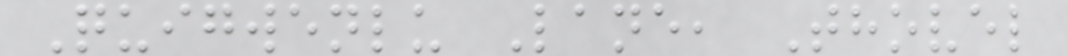Quigwenlu Lane, Thovel
